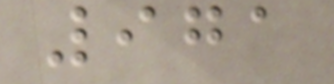971
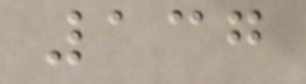137
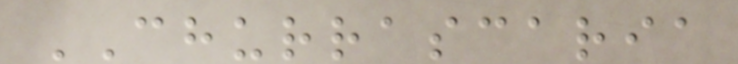CHURRASCARIA
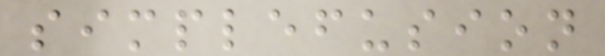simplefusion
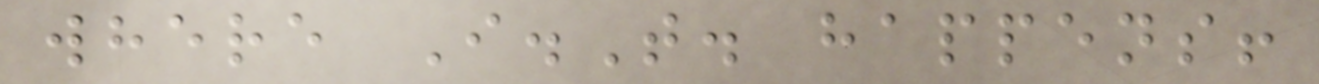where I.T. happens!
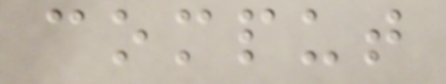comput
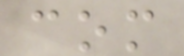com
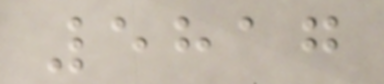5817
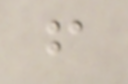f
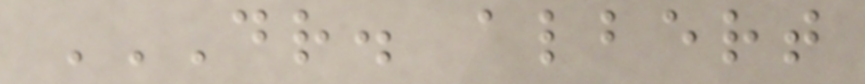DR. ALBERT
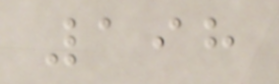198
